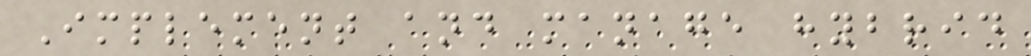Implement and manage hybrid
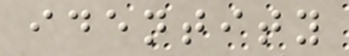identity
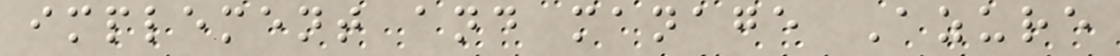implement and manage Azure
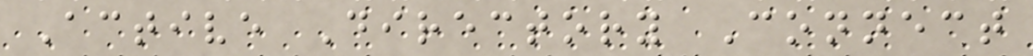Active Directory Connect
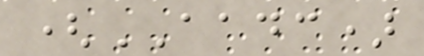(AADC)
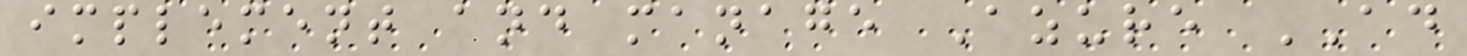implement and manage Azure AD
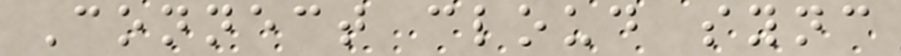Connect cloud sync
